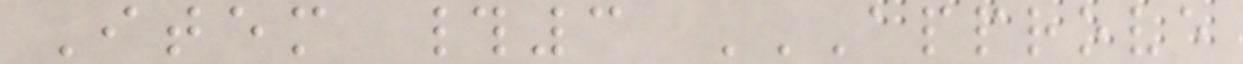Item #3 APPROVE
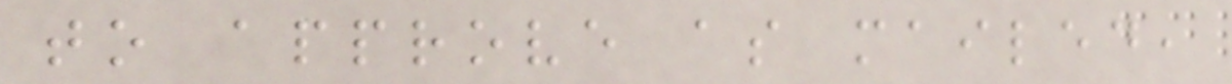to approve as mailed,
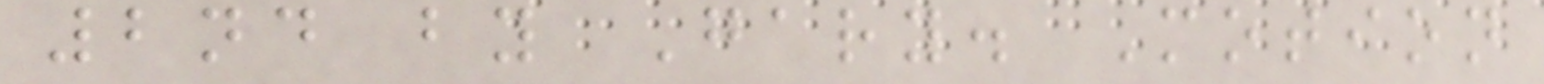2nd by Gary. Motion
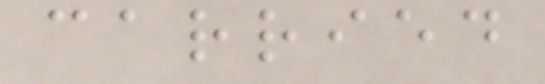carried
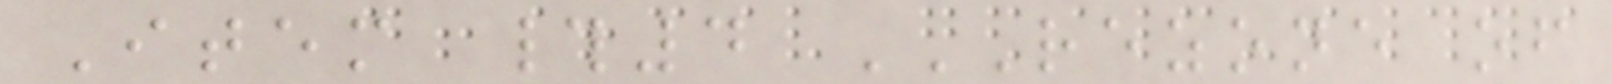Item #4 REZONE OF
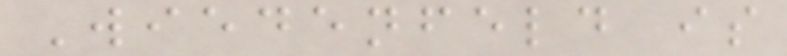Wiedenfeld is
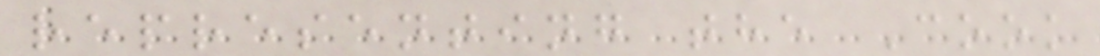representing the Cook
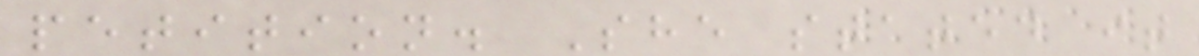petition. She stated it
